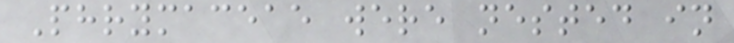Phrymaceae were nested in
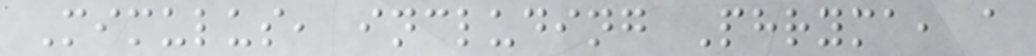Mimulus, including Phryma, a
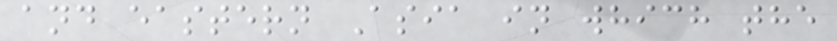and eastern Asia in which the
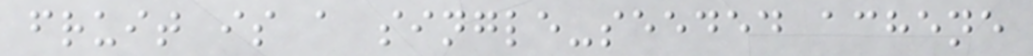fruit is a single-seeded achene
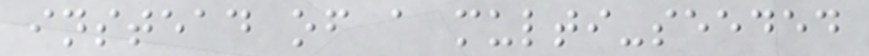instead of a multi-seeded
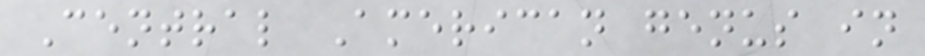Central American genus in
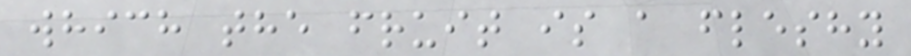which the fruit is a fleshy
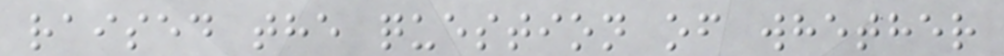raised the question of whether
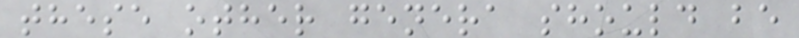these other genera should be
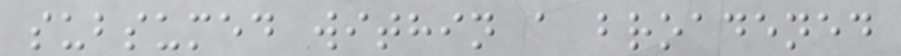subsumed within a broadened
